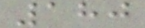180
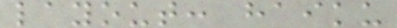layout: haiku
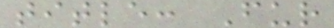title: Fur
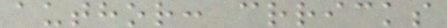author: crricks
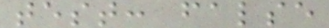test: false
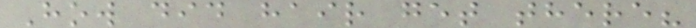How did hair get there?
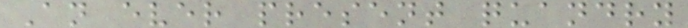An ever present quandry
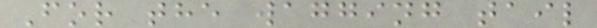For the wagging tail
